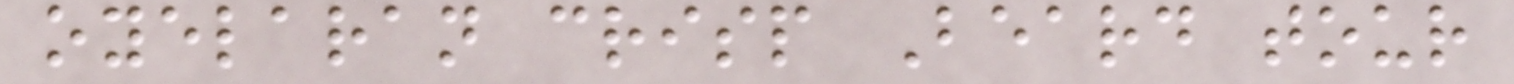oyelaran crisp Beard tour
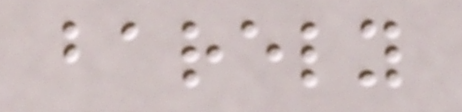barely
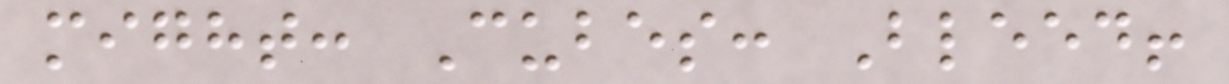might: Cubes: Bleed!
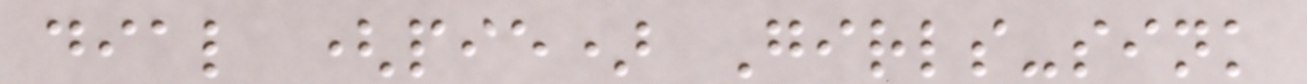dial (pie) Girls-sink
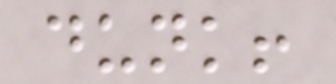dunk!
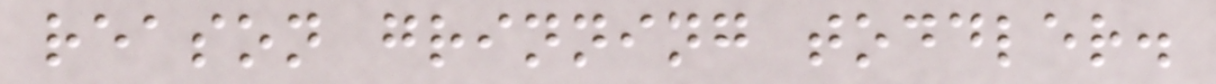reason grinning toddler.
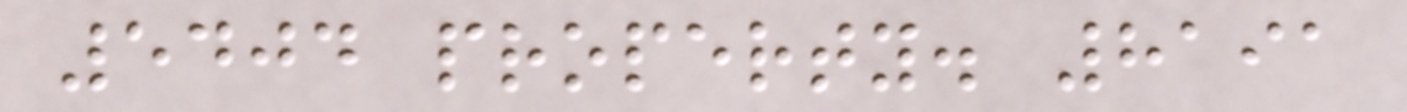5404 property. 8191
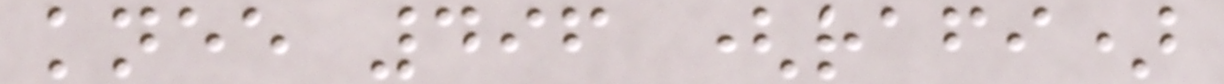knee 496 (rafi)
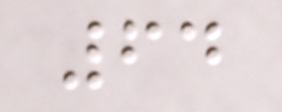64
